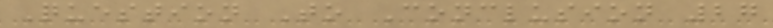Question To Conclusion 27
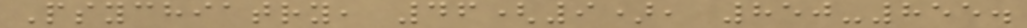Psychiatry, 46(9), 850-855.
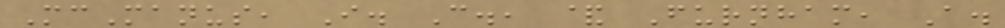McManus, I. C., & Furnham, A.
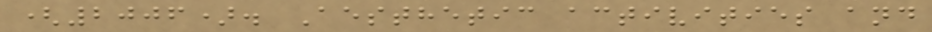(2006). Aesthetic activities and
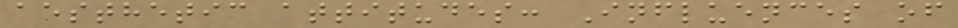aesthetic attitudes: Influences of
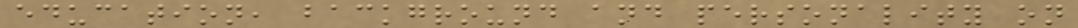education, background and personality on
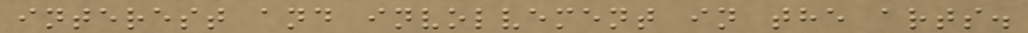interest and involvement in the arts.
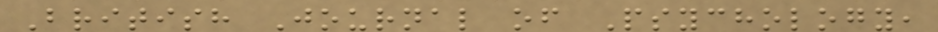British Journal of Psychology,
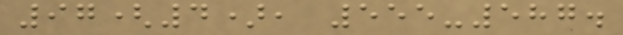97(4), 555-587.
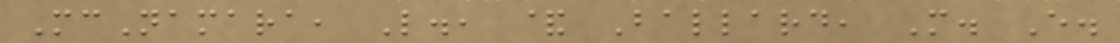McNamara, L., & Ballard, M. E.
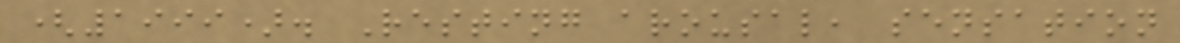(1999). Resting arousal, sensation
